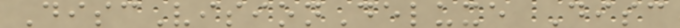DiscVisionDeluxe Disc
